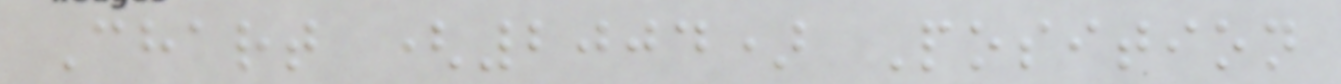Chart (2004) Position
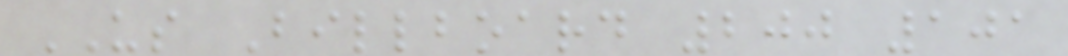US Billboard 200 101
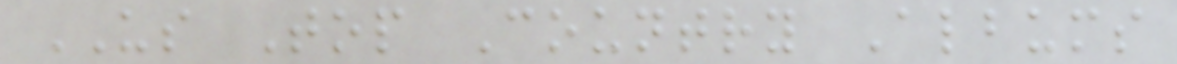US Top Country Albums
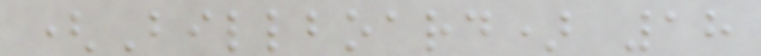(Billboard) 18
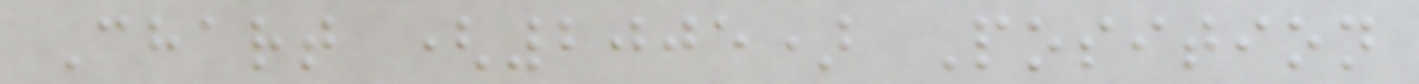Chart (2005) Position
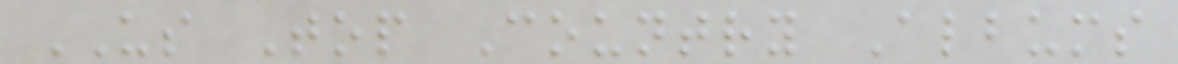US Top Country Albums
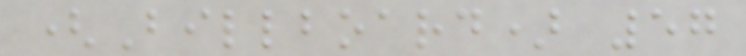(Billboard) 57
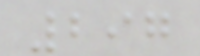297
